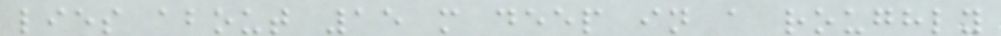lies about 15 m deep in a roughly
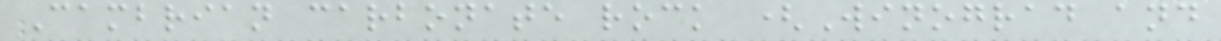Cambrian carbonate rock (Winograd and
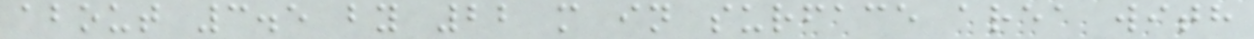about 3.5 by 22 m in surface area with
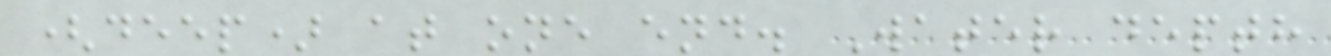(deep) at one end. Water depth
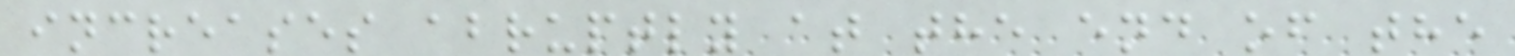increases abruptly at the end of the
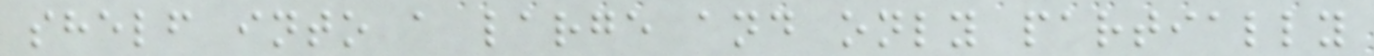shelf into a large and only partially
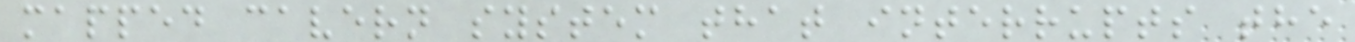mapped cavern system that interrupts the
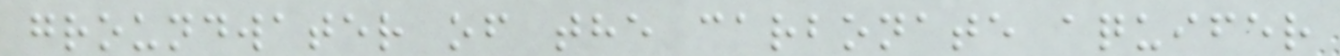groundwater of the carbonate aquifer
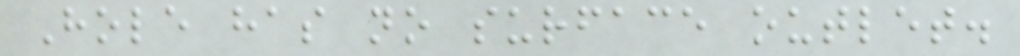Hole has no surface outlet.
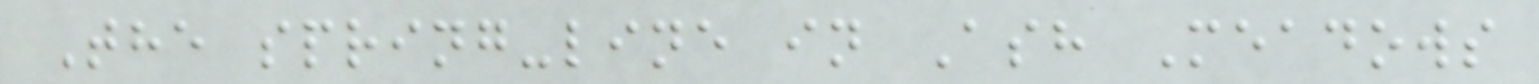The spring-line in Ash Meadows
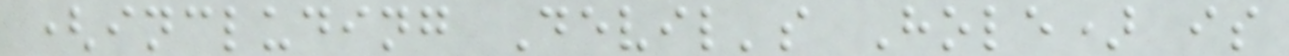(including Devil's Hole) is
